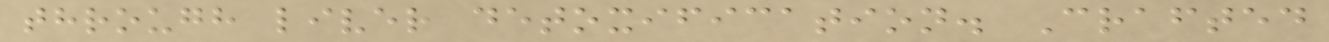through liver detoxification. Crafted
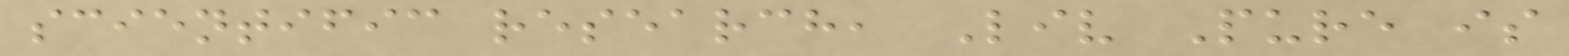scientific research, Liv Pure is
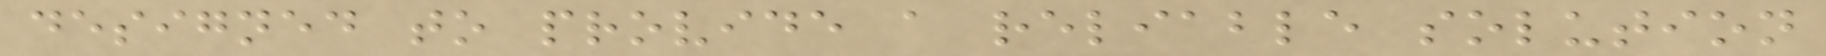designed to provide a reliable solution
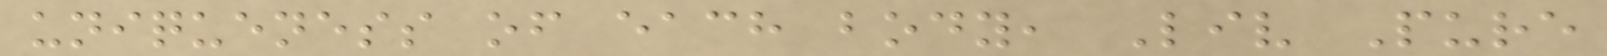uniqueness of each body, Liv Pure
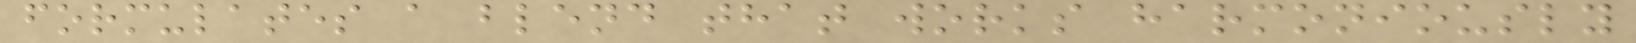formulates a blend that works harmoniously
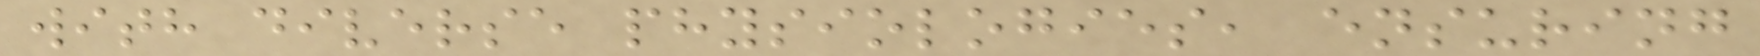with diverse physiologies, ensuring
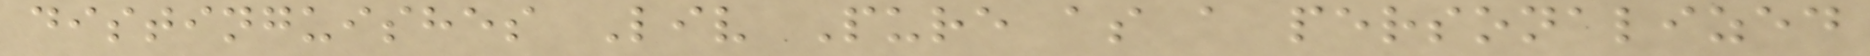distinguishes Liv Pure as a personalized
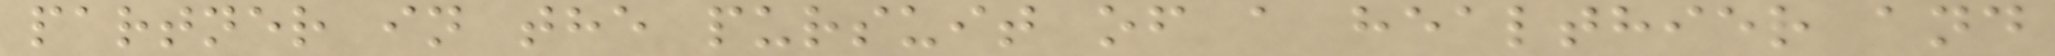partner in the pursuit of a healthier and
